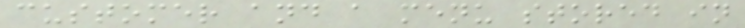customer and a menu stored in
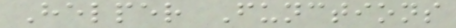Helper Functions
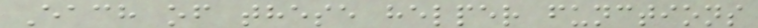Each of these helper functions
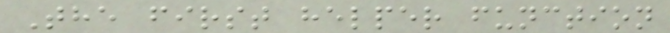The first helper function
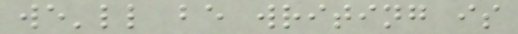we'll be writing is
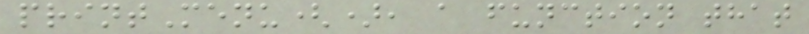printMenu(), a function that
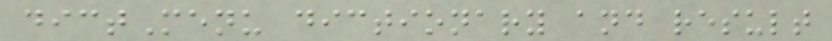dictMenu dictionary and result
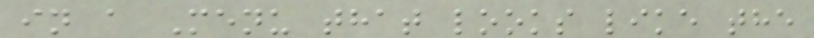in a Menu that looks like the
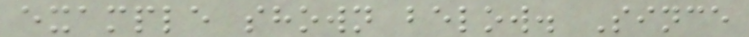example shown below. Since
